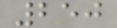250
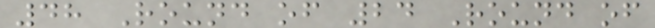48 Round of 24 Round of
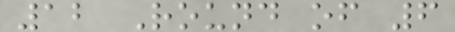12 Round of 6
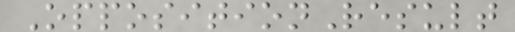OppositionResult
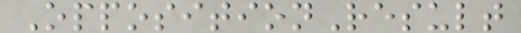OppositionResult
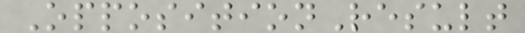OppositionResult
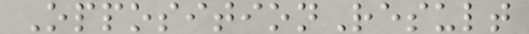OppositionResult
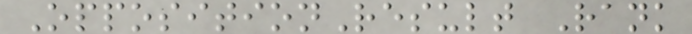OppositionResult Rank
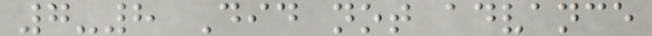7-8 Did not advance
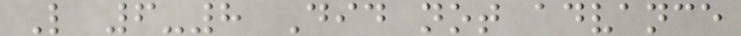L 6-8 Did not advance
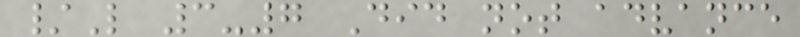/L 3-7 Did not advance
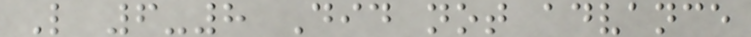L 6-8 Did not advance
